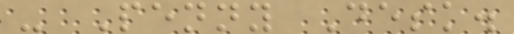- Penny Desk.
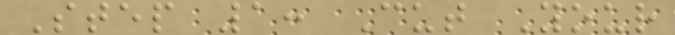Step 1: Cut Your
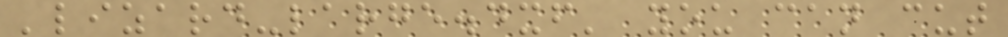'lizard-large.dxf' you can cut
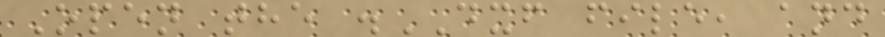Open the .DXF file, and
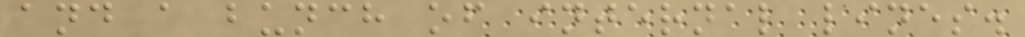and a bunch of internal lines.
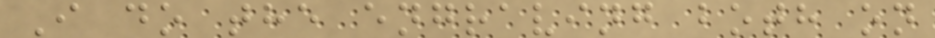I do the engraving both on
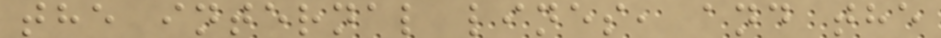the internal lines, and the
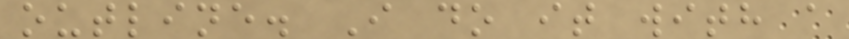outline. I do it with a
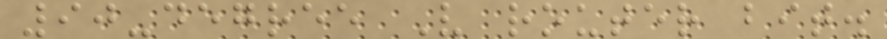90-degree V router bit.
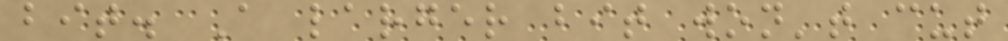bit. A larger bit won't cut
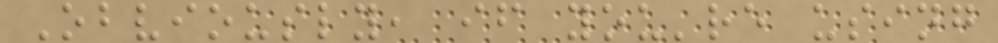Obviously, if you're using
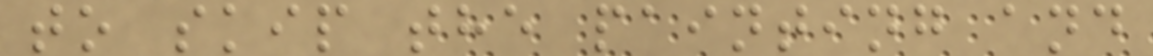to skip the painting and
